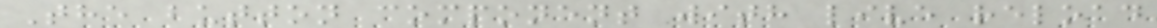The button component with live reload
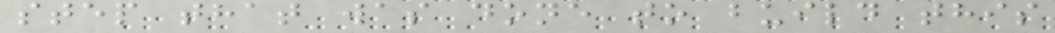step that was done to build this
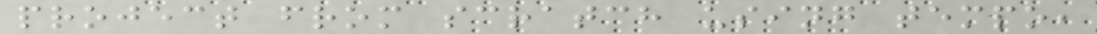project from scratch using tempo,
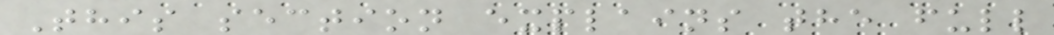This section explains the full
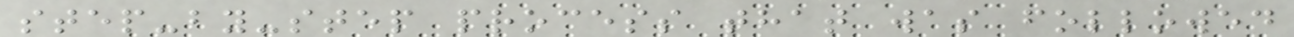step-by-step process that was followed
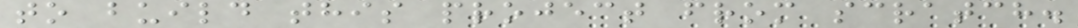to build this project from scratch.
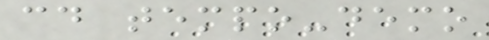cd tempo-demo
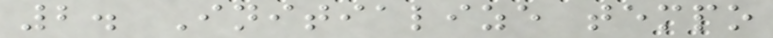2. Initialize tempo
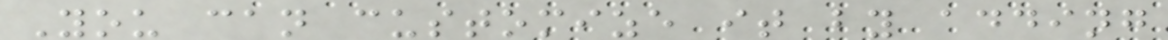You can customize it by adding
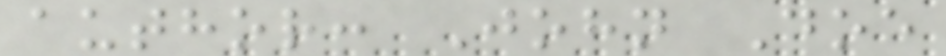author: John Doe
